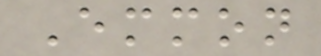Emmon
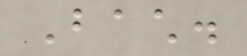Bach.
